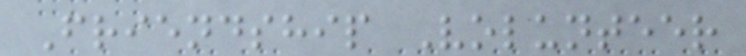Friendship Volunteer
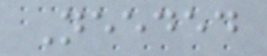Needed
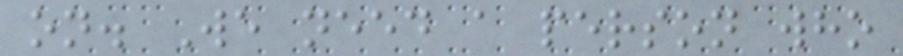on. We need a person who
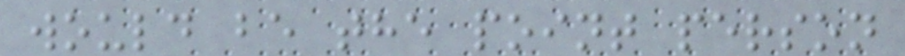would be the point person
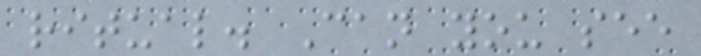ritual. Can you see
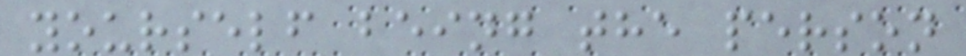yourself being the person
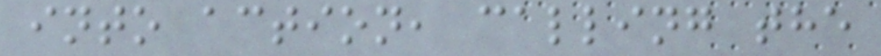into action, calling the
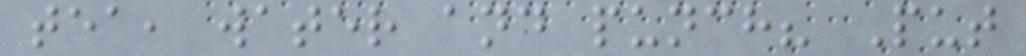tea, water and punch? Put
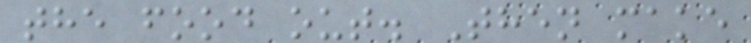the food out. Then make
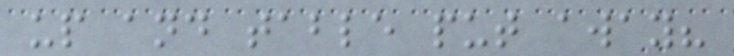up and table put away?
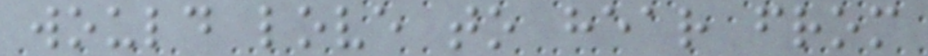would love to hear from
